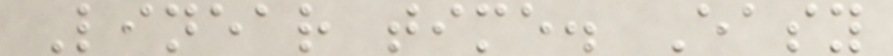Linear time. Easy
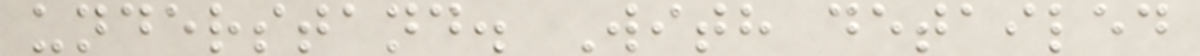understand. With detailed
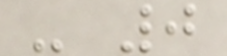- 0
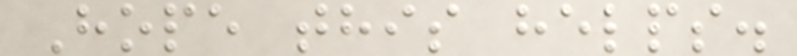Hope this helps.
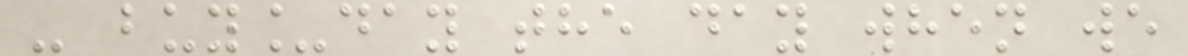- buy_day the day when we
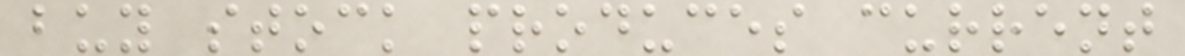buy stock produces current
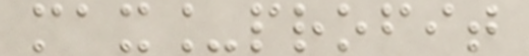max_profit
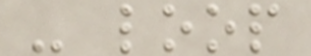- loop
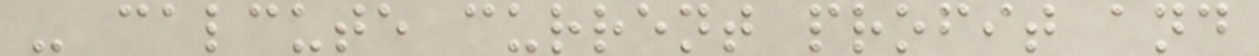- calcute current profit and
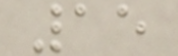15
